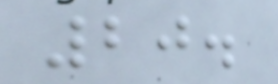20.
